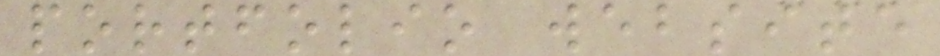portfolio website
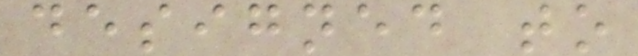designed to
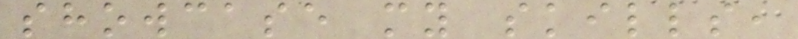showcase my skills,
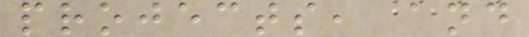projects, and
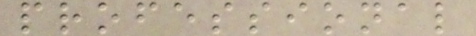professional
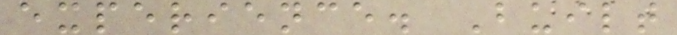experience. Built
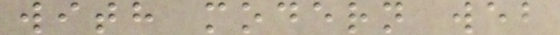with modern web
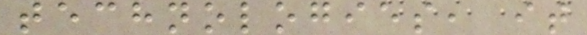technologies, it
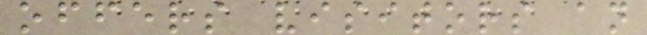offers visitors an
